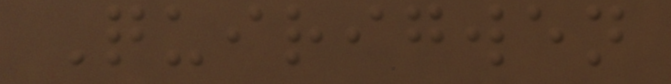Quirigwen
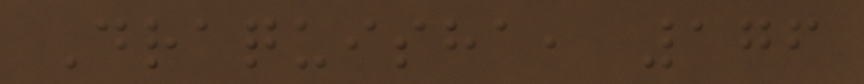Draquisha, 176
